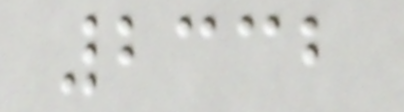2332
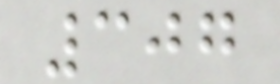307
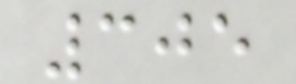305
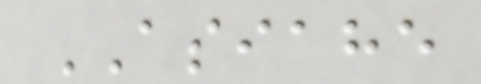ASIAHE
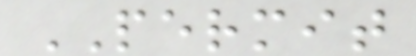PERMIT
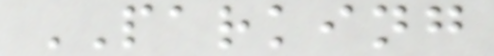PARKING
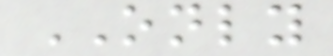ONLY
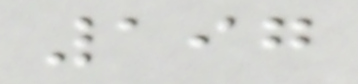197
